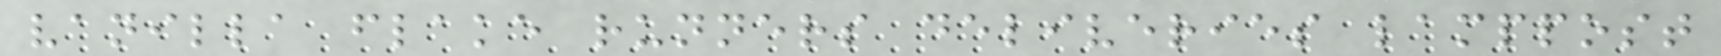vanilla flake runners deliveries lamppost
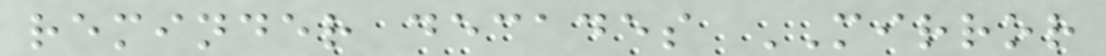reminder decades MIRROR
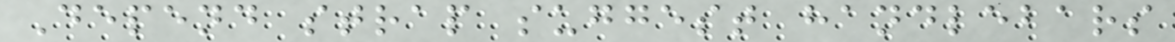Depend strap suggest handlebars
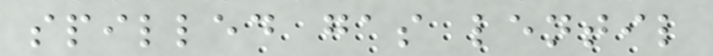spilled gas lentil
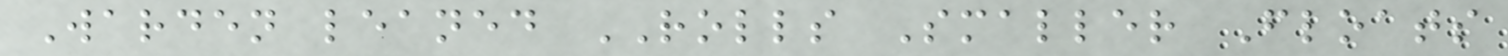Warden leaned ROLLS Smaller Floats
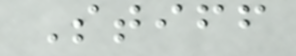Stiff
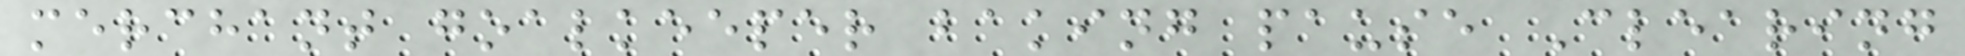merchant goalkeeper baking pause Clearing
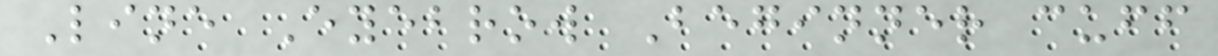Line Eyebrow Beginner cuff
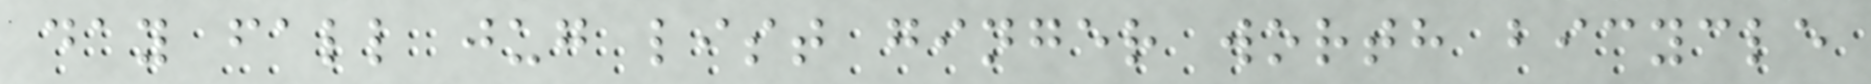day fall jug list ginger worth bicycle
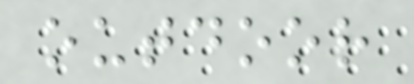outdoor
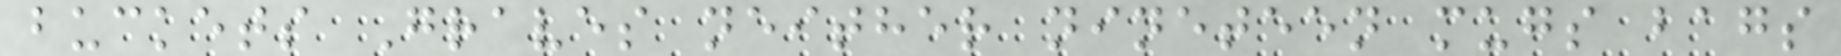buckets Graves neither nineteen mugs bags
